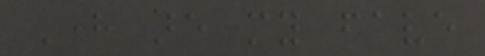Here are my fave
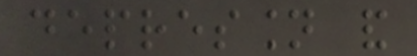depression and
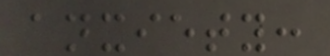anxiety:
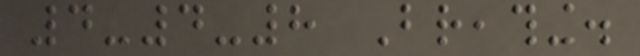4-4-8 Breathing.
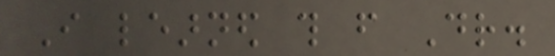I learned this from Dr.
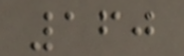160
